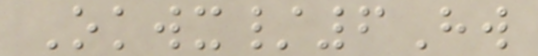Okwx/6Hw
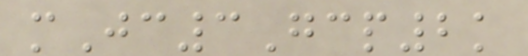mJc3Gcp2k
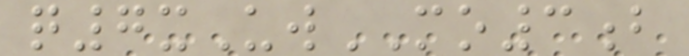q7xUwMO3b
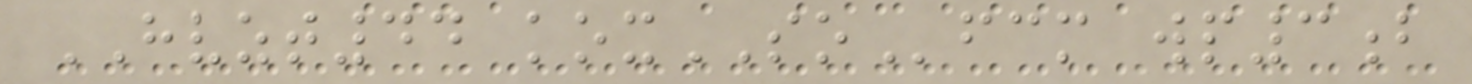HVZT44 koxSOfcm wp3b
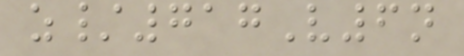z/717V6n
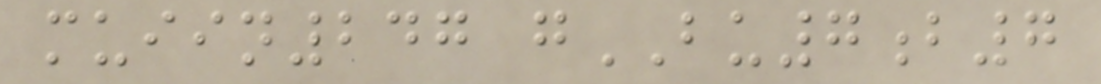muiin247 gBU7b7
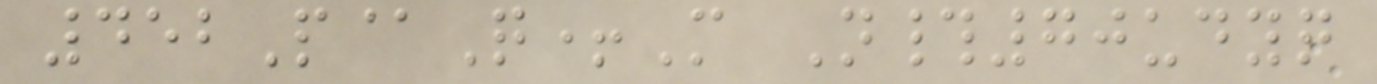452P@Q+M N#70udyq
